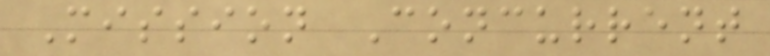Mission Concurrent
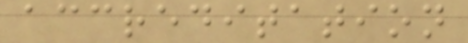accreditation
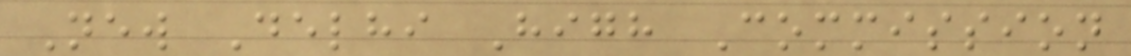New Delhi High Commission
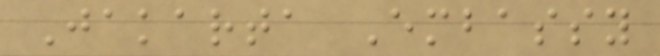Jakarta Embassy
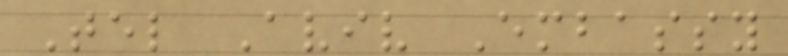Tel Aviv Embassy
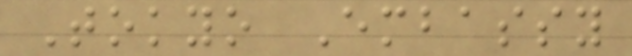Tokyo Embassy
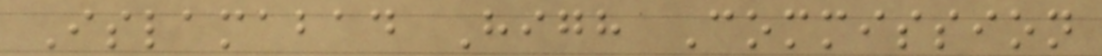Islamabad High Commission
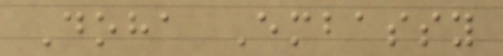Doha Embassy
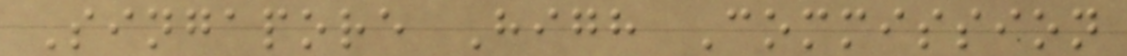Singapore High Commission
